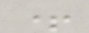+
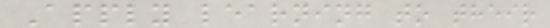Apply learning to their
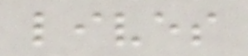lives
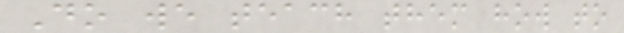Do we teach them how to
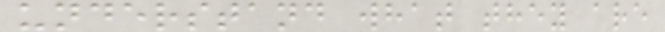understand what they are
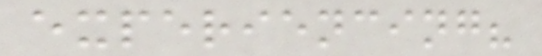experiencing?
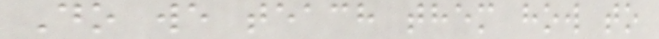Do we teach them how to
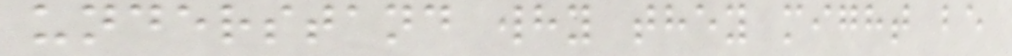understand why they might be
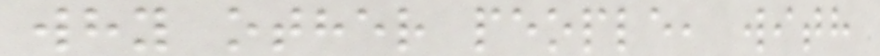why other people, with
